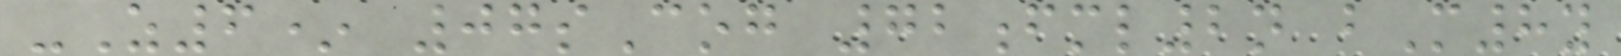-Z6* 07sCog 72fml2n bM8y
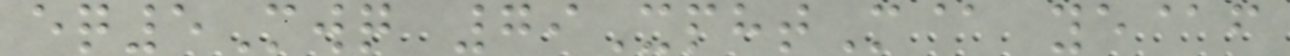eq5Mwq 79XphtM@ ye@f
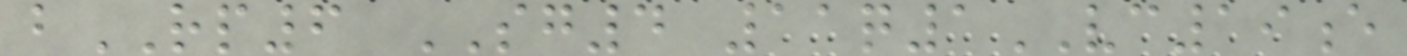bRP6 SG4 11q1VC19e
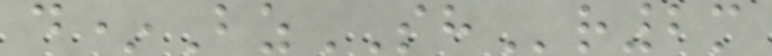d*BzSHr2m
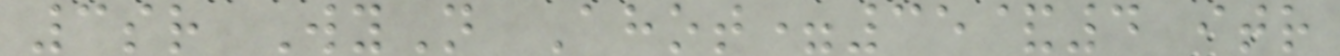3sr WyN Ahot=35&4 itr
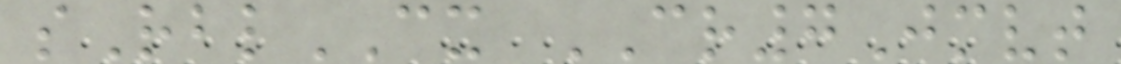sRblCX CR7Jmvt
